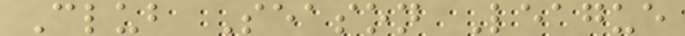Club Season League
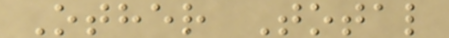Other Total
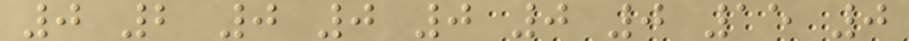0 2 0 0 0 0 0 15 0
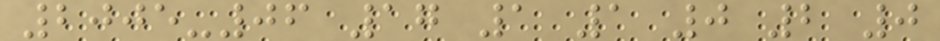2005-06 17 1 1 0 2 0
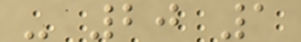- 20 1
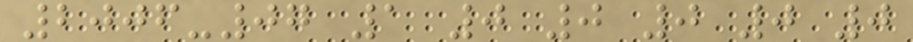2006-07 1 0 0 0 0 0
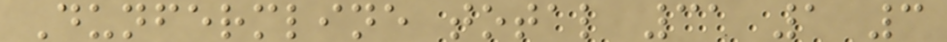Dunfermline total 31 1 3
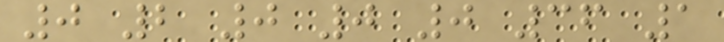0 2 0 0 0 36 1
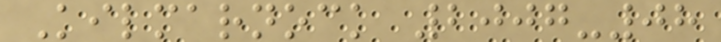Kilmarnock 2007-08
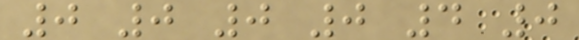0 0 0 0 4 0
